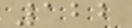122
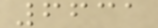6631
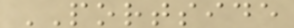PORTSIDE
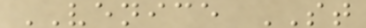VENICE ST
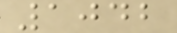1042
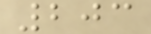203
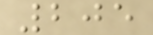205
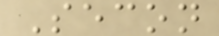Secon
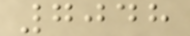7048
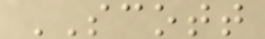SCOTT
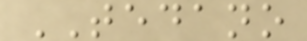TEDANO
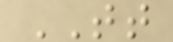TT
